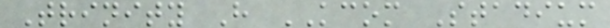Trinity H KCOM Stadium
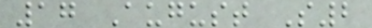17 August S2
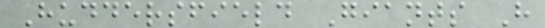Huddersfield Giants H
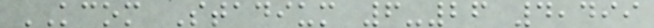KCOM Stadium 6-26 4,499
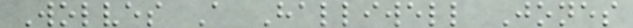Wolves A Halliwell Jones
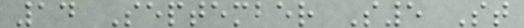14 September S5 St
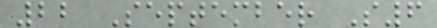22 September S6
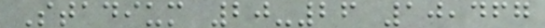Stadium 20-26 10,467
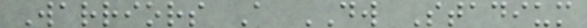Warriors A DW Stadium
